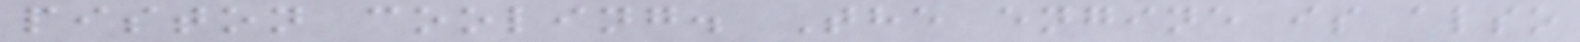piston cooling. The engine is also
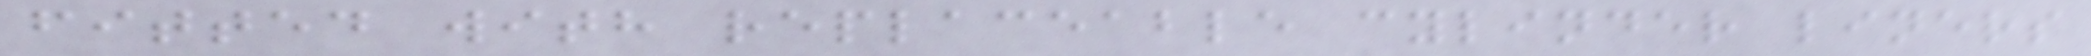fitted with replaceable cylinder liners
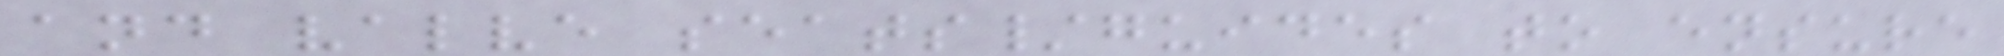and valve seats/guides to ensure
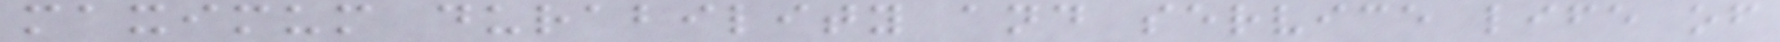maximum durability and service life of
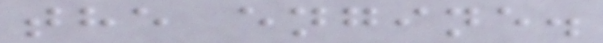the engine.
